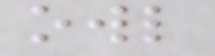owl
